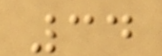34
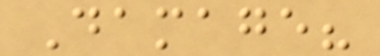Damage?
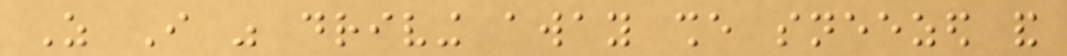As I was driving away she sneezed and
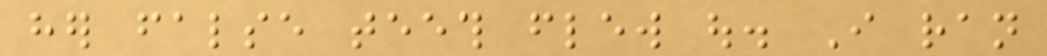her false teeth flew out. I ran
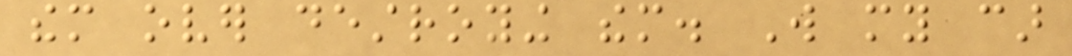them over destroying them. Will my car
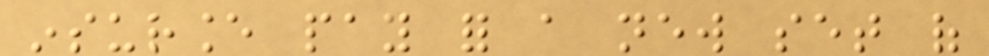insurance pay for a new set of
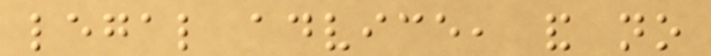legal advice, and no
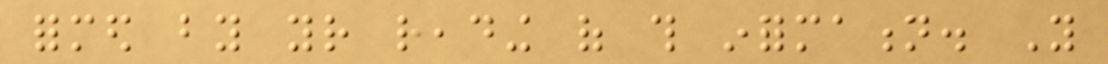formed by your reading of this information. You
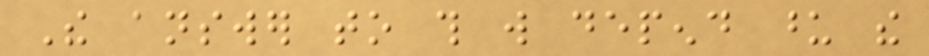The answer to this will depend upon the
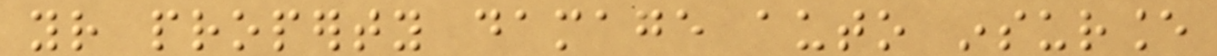your property damage auto insurance
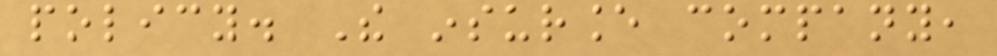policy. The insurance company,
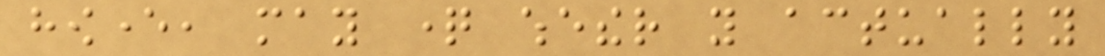however, may question whether you actually
